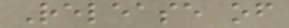Release of
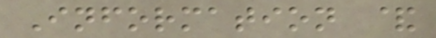Information &
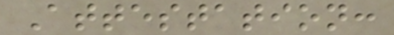Attestation:
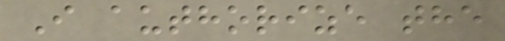I authorize the
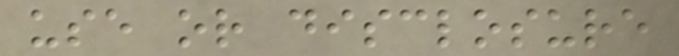use or disclosure
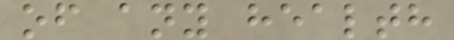of any health
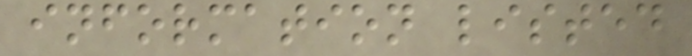information listed
